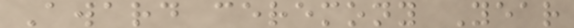Award ceremony Year
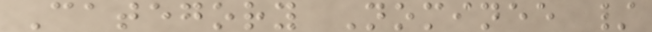Category Nominee /
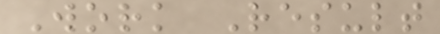Work Result
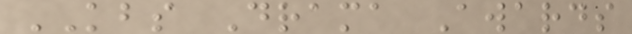KBS Drama Awards
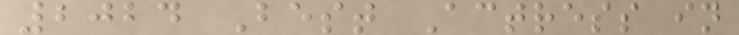2024 Best Actress in
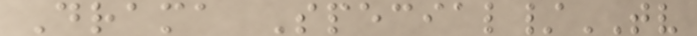Drama Special/TV
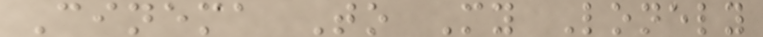Cinema To My Lonely
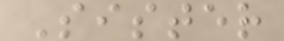Sister
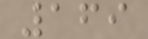169
